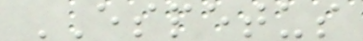ESPETUS
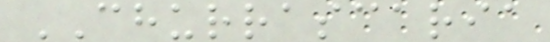CHURRASCARIA
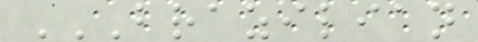BRAZILIAN
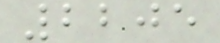2205
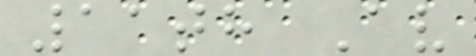11th Av
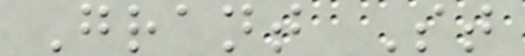Grant St
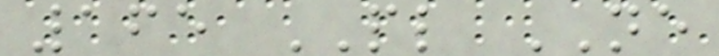165 PL NE
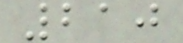210
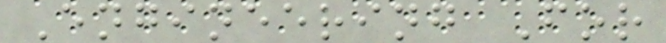Engineering For
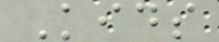Kids
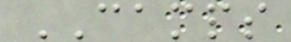CAMPS
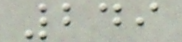249
